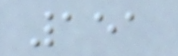151
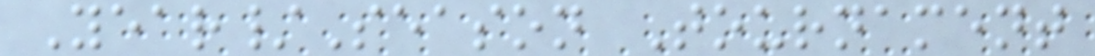Year/Season Tournament
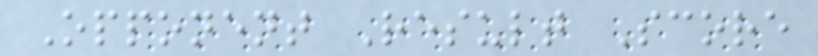Opponent Result Score
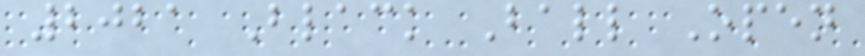2021 Black Ball Open
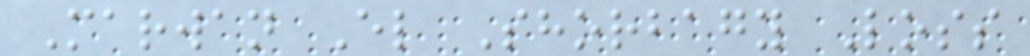Marwan El Shorbagy Loss
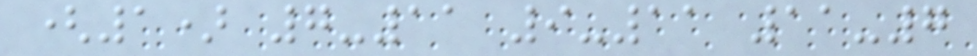(1) 7-11 9-11 11-7
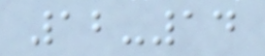12-14
